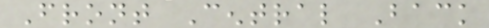Front Central Back
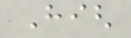High
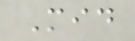Mid
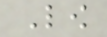Low
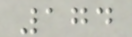174
